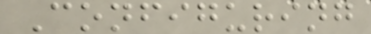Configuring
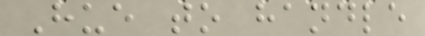Hue to handle
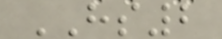HS2
